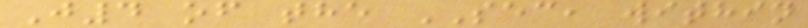J4 of the SEC, within
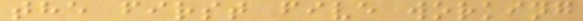the first five working
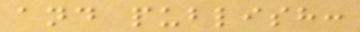and publish:
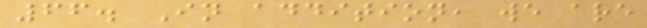66. In addition, we are
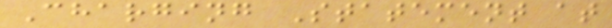Charging Statement at
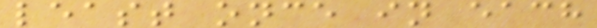least once in each
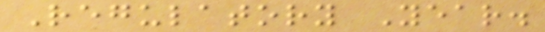Regulatory Year.
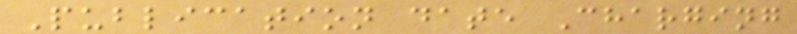Publication date Charging
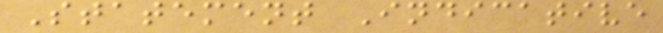Statement Indicative
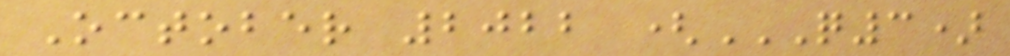October 2022 (Q3)
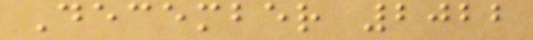December 2022
